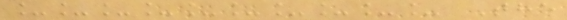__________ The
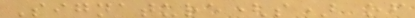Signature(s) of
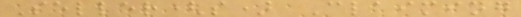Seller(s) Claiming
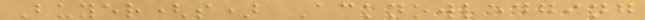Buyer(s) Acknowledging
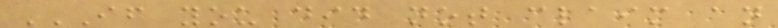IF YOU DID NOT CLAIM AN
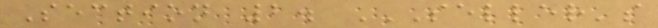Section 2. SELLER'S
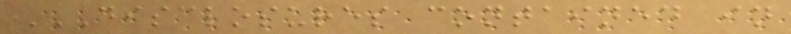DISCLOSURES CONTAINED IN
